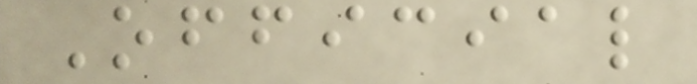Official
